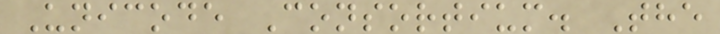Unicode Consortium. The
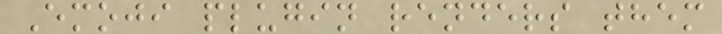Emoji plugin renders them
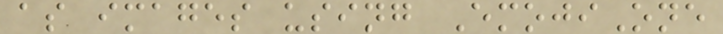as images using EmojiOne
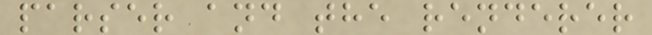parser and the renderer
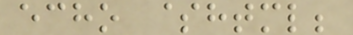echo $html;
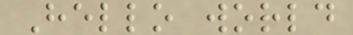Hello world
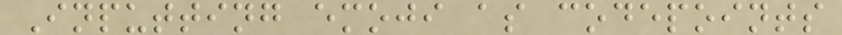Inputting emoji as codepoints
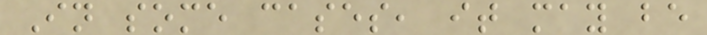In some cases, it may be
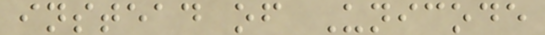instead of Unicode
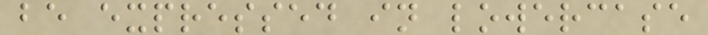be expressed in lowercase
